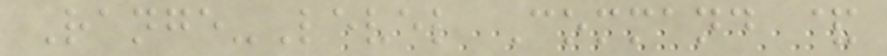Range-Level Command &
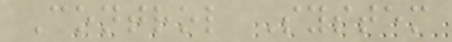Control System
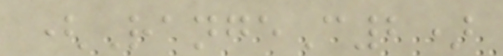(RangeC2)
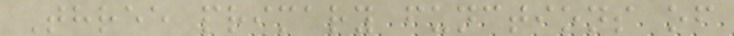Three primary functions of
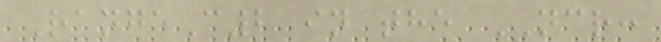RangeC2 in the NCR:
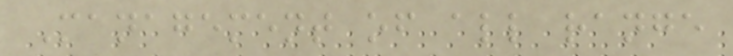Management of all range
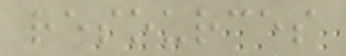resources
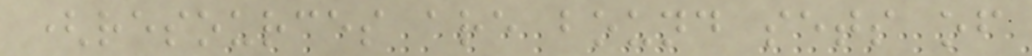(resources are bound sets of
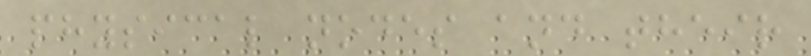physical nodes and their
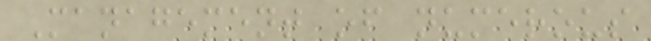Management of numerous
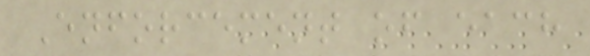Enforcement of each
